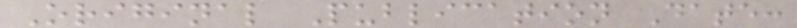Original Publication Date:
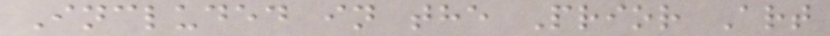Included in the Prior Art
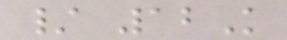/ 12K
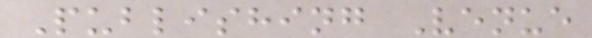Publishing Venue
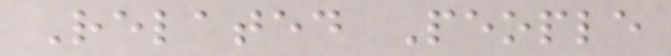Related People
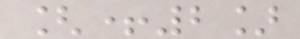[+2]
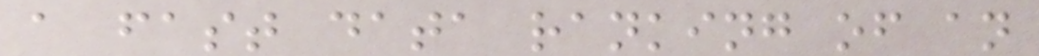a fast data ranking of an
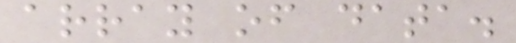array of data.
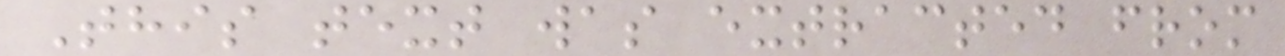This text was extracted from
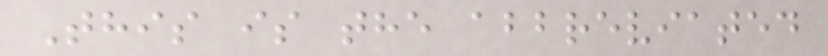This is the abbreviated
